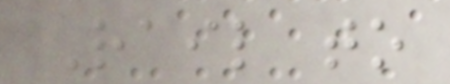Rail to
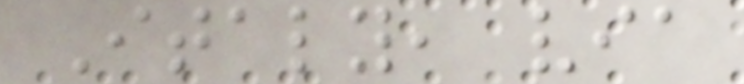Italy, via
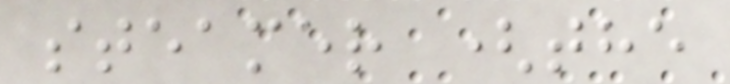steamer (the
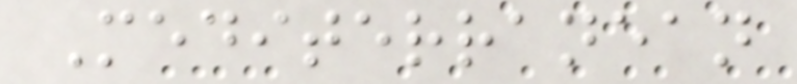Mediterranean
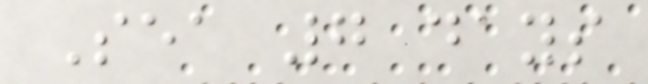Sea 7 days
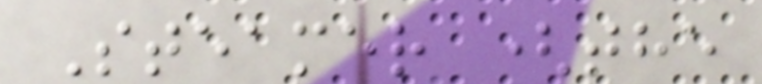Steamer (the
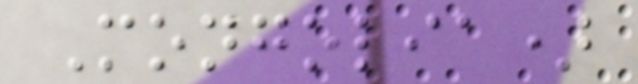Mongolia)
